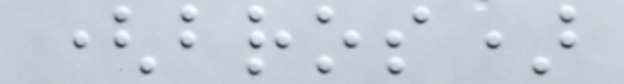(bros)
